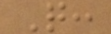Q:
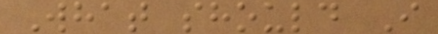What should I
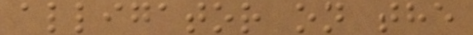alligator on the
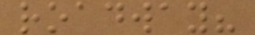roadway?
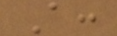A:
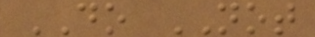DO NOT
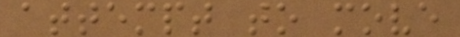attempt to move
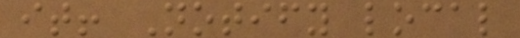it! Notify local
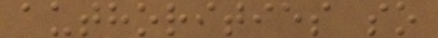authorities so
